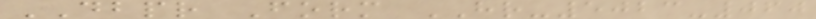DBPR Form HR-5023-060
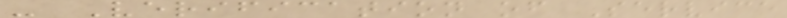- Verification of Service
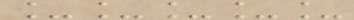_____
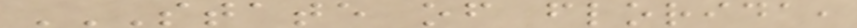STATE OF FLORIDA,
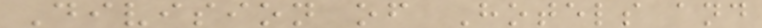Division of Hotels and
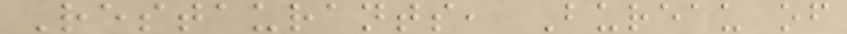Restaurants, Bureau of
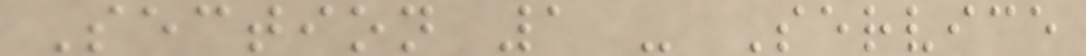Section 1 - Service
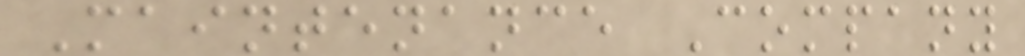Maintenance Company
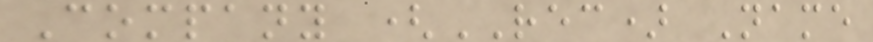Company (REC) Name
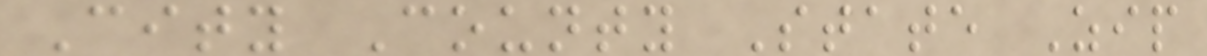City County State Zip
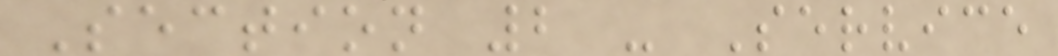Section 2 - Service
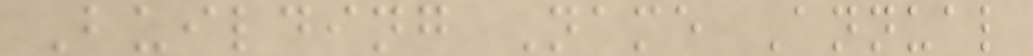Building Name Annual
